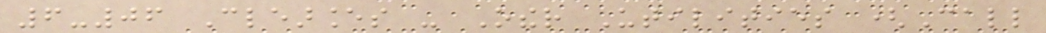6-06 Clearances - Other Utilities (Call
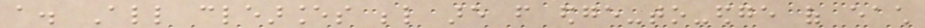a. All clearances below are from edge-to-edge of each
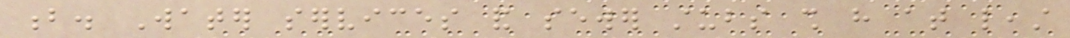b. Water services and sewer stubs shall have at least
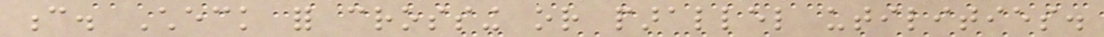c. Check for crossing or parallel utilities.
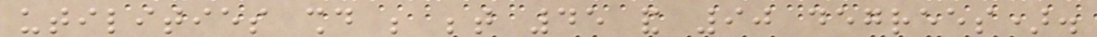utilities should be between 45 and 90 degrees).
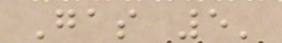Gas 5'
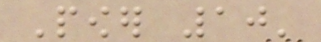Power 10'
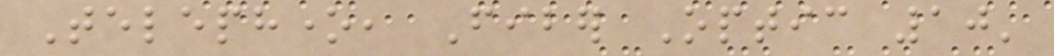Telephone, Fiber Optic 10'
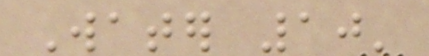Water 10'
